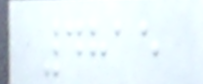4815
